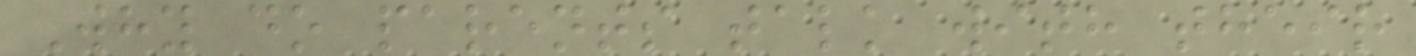Why do parents talk with their
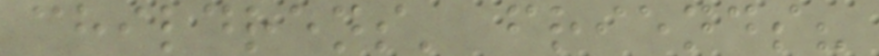childrens' friends?
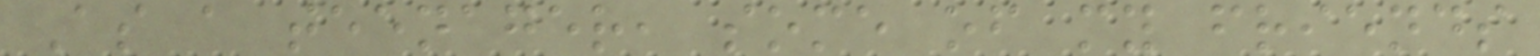As a teenager, some of my friends
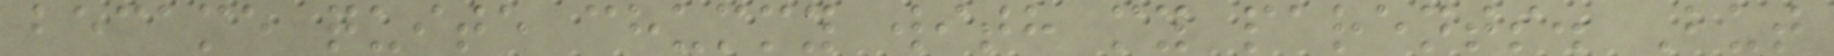became quite chummy with my parents. But
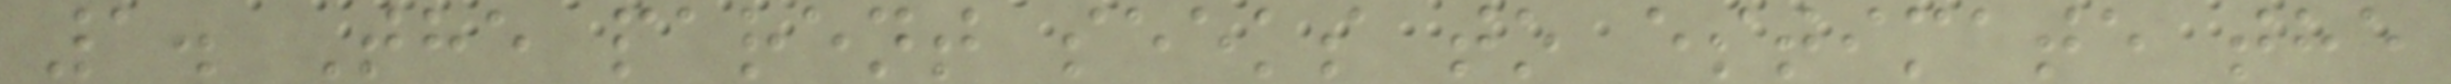1. The parent seeks to estimate the
